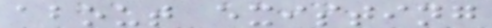about existing
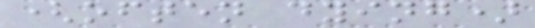(often dying)
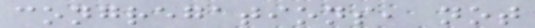congregations, not
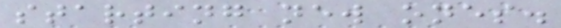starting new ones.
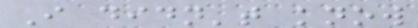I didn't know
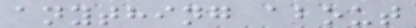anything about
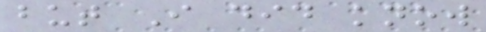but I did know
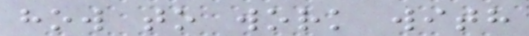how to work with
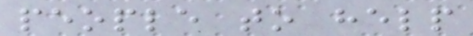people to help
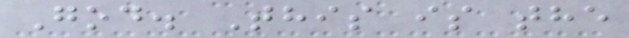God. This is the
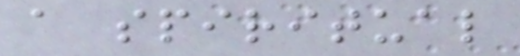a spiritual
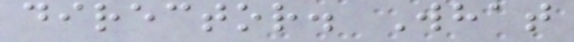director. What
